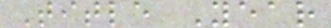Title Year
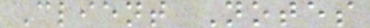Client Notes
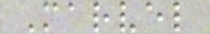Marvel
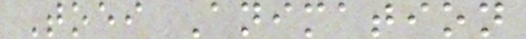Toei Animation
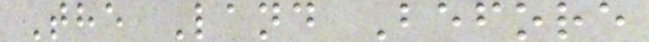The Land Before
